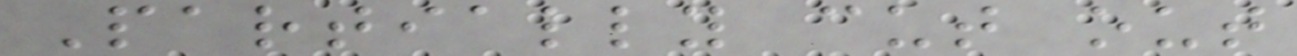Partially cut out
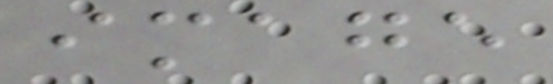image
